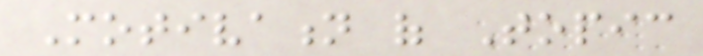Motivation of Topic
